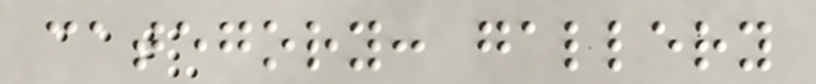category: gallery
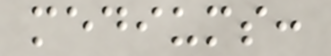mediums:
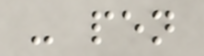- pen
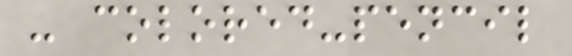- colored-pencil
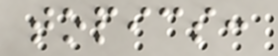topics:
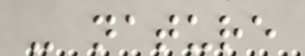- nature
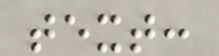text:
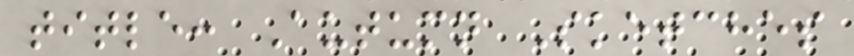title: Autumn Sketches
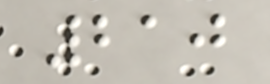210
